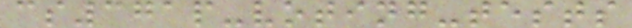cs371p-voting-tests
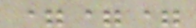===
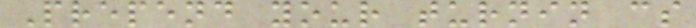Prepend your turnin cs
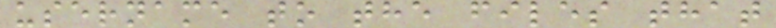username to the files that
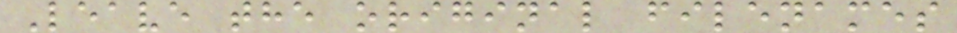Leave the original filenames
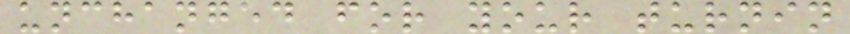unchanged for your turnin
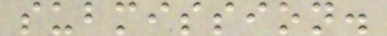submission.
